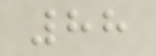88
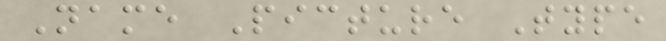Name Picture Type
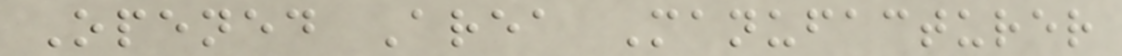Opened Area Manufacturer
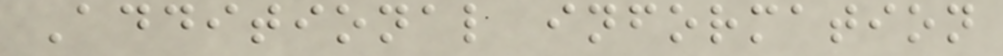Additional information
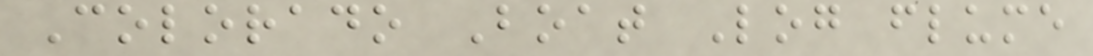Colorado Boat Log flume
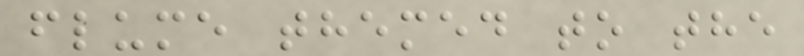flume themed to the
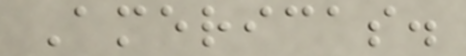Americas.
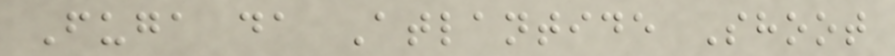Fuga da Atlantide Shoot
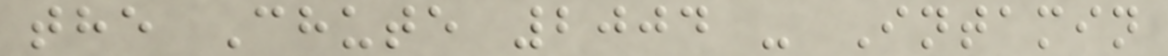the Chute 2004 - Intamin
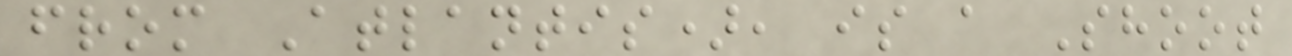from Atlantis), is a Shoot
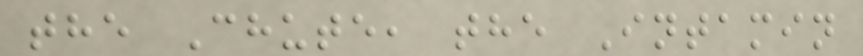the Chute, the Intamin
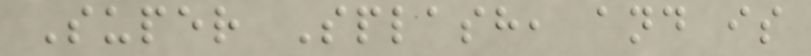Super Splash, and is
